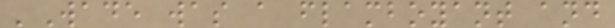'Wade was a flamboyant and
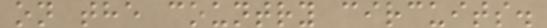on the country circuits.
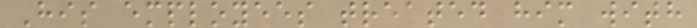His employees treated him with
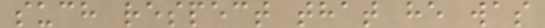such respect that he was
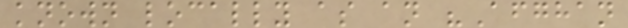known locally as an "Afghan
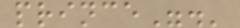prince".'
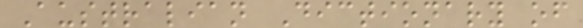Australian Dictionary of
